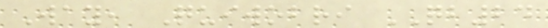Way, Quiwobri QB24
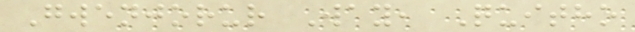Gwenjorur Way, Quitho
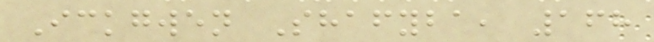Ickgwen Shafyba, 168
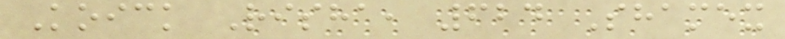Koick Risha, 624 Shamex
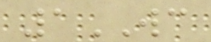1WC
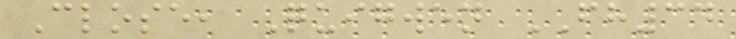Close, Quigwen FH34
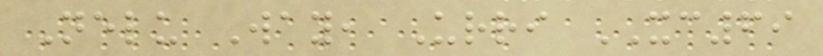Nelu Way, Urri XC69
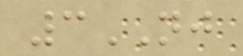3NJ
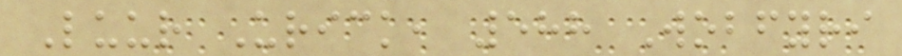Luur Urick, 588 Wobfyri
